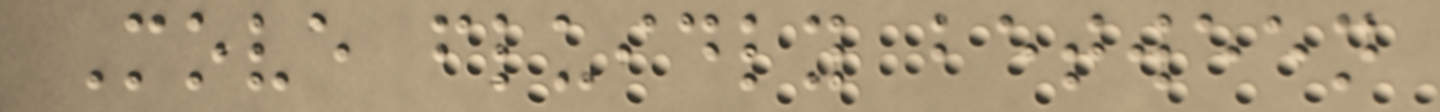Move fluidly between
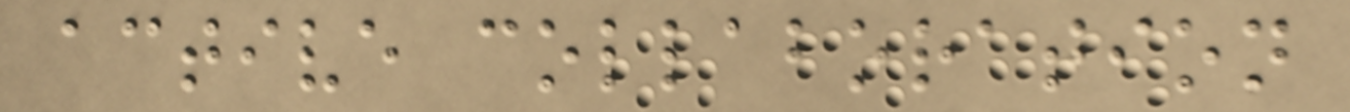active collaboration
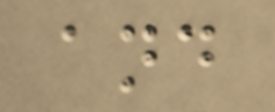and
